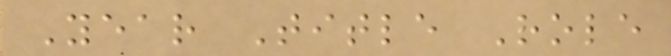Year Title Role
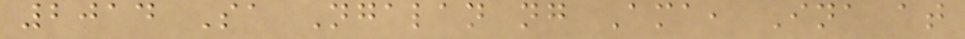2014 Sa Ngalan ng Ama, Ina at
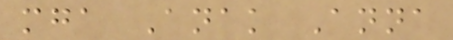mga Anak Anna
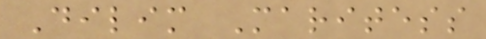Dilim Maritess
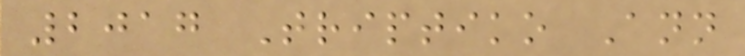2017 Triptiko Ann
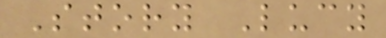Story Lucy
